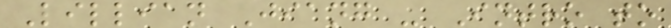Lillian Jiang - Intro to
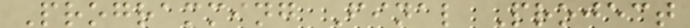Programming Final Project
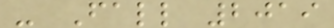- Fall 2019
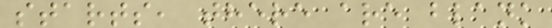starts, there are blank
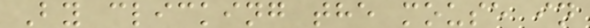By clicking the mouse in
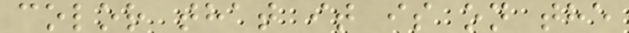color that it is on the
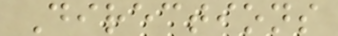Directions
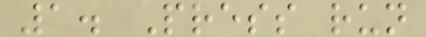1. Press run
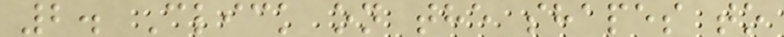2. Click on the shapes to
